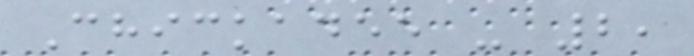Chickadee - 2,
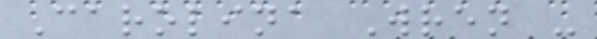Carolina Wren -
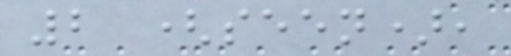2 (seen),
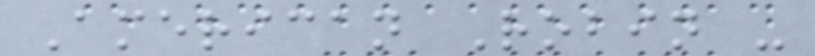American Robin -
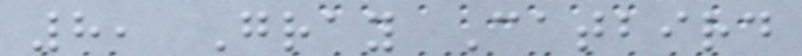8, Gray Catbird
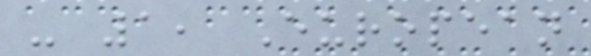- 1, European
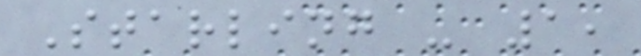Starling - 1,
